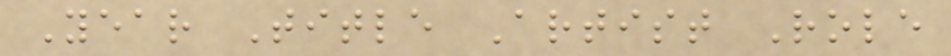Year Title Artist Role
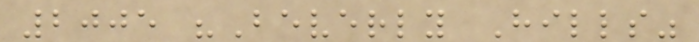2005 "Beverly Hills"
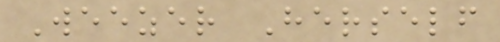Weezer Herself
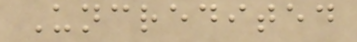Uncredited
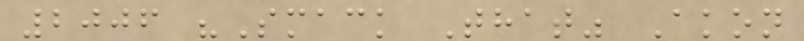2006 "Smack That" Akon
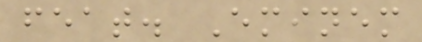feat. Eminem
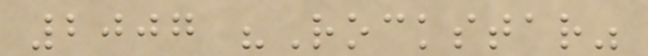2007 "Rockstar"
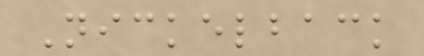Nickelback
